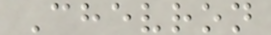Chevron
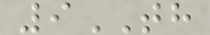9TH
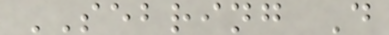SEBRING D
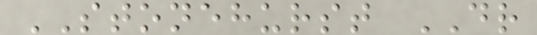STONEHURST DR
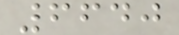6640
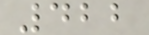422
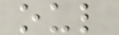oul
